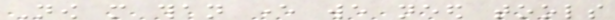Now more than ever we need tools
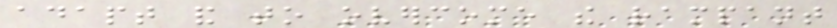adapt and to overcome the rampant
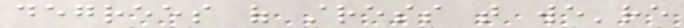degrees of stress that we're
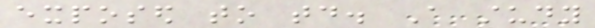exposed to today. A study
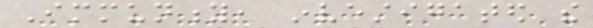Immunity, investigated the
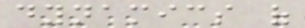dynamics of
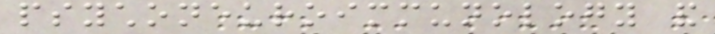psychoneuroimmunology and
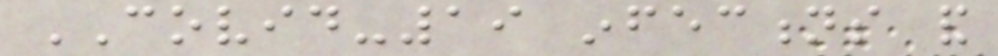COVID-19 infections and
